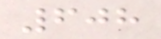608
